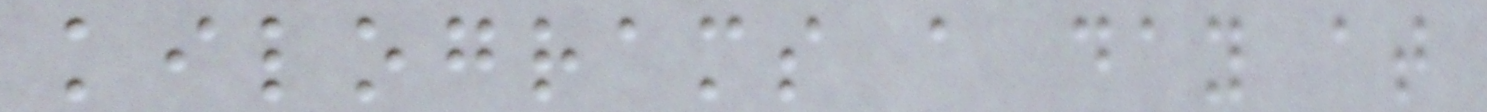kilograms a day at
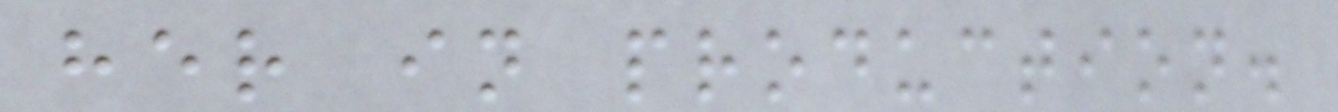her in production.
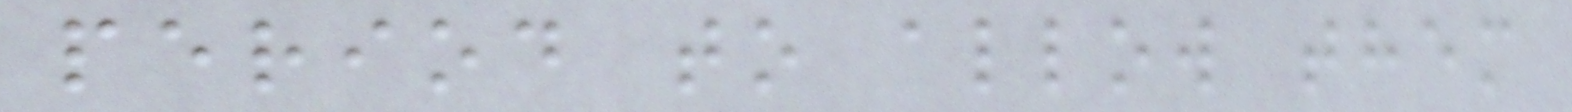period to allow them
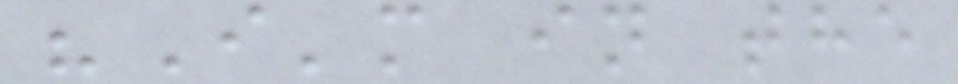"I'm in the
